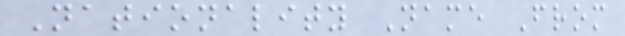Nationality Name From
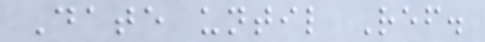Date until Ref.
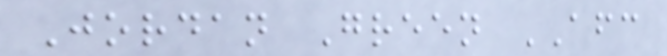Jordan Green AFC
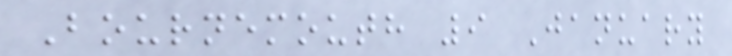Bournemouth 9 January
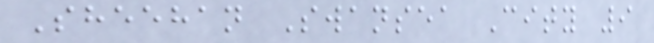Sheehan Swansea City 9
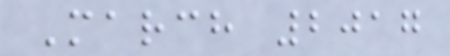March 2017
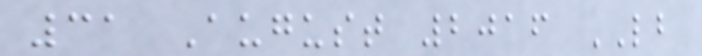31 August 2016 LB
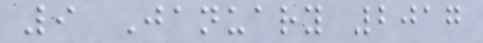9 January 2017
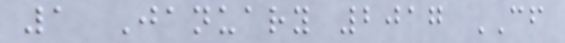1 January 2017 CF
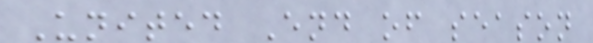United End of season
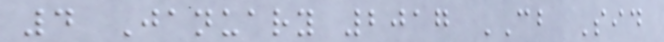4 January 2017 CB Sid
